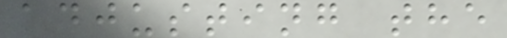adjusting the
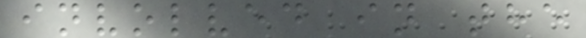involved in the
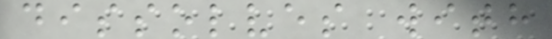dissolves with
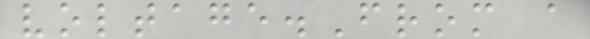voltage.From a
